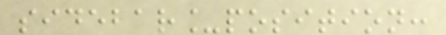sidebar_position:
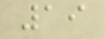19
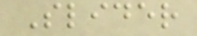Slider
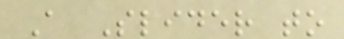A Slider to
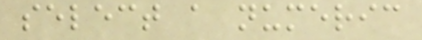select a numeric
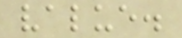value.
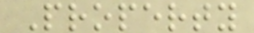Property
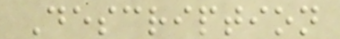Description
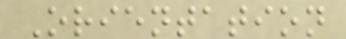Orientation
